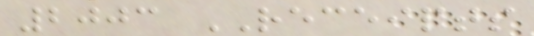2003 RECEIPTS
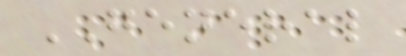GENERAL
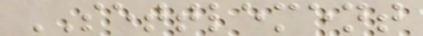SETTLEMENT
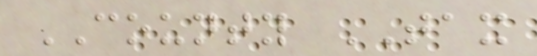COUNTY TAX
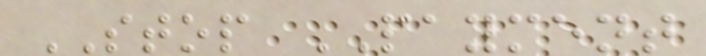STOP PAYMENT
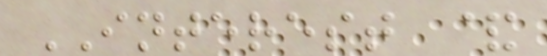INTEREST &
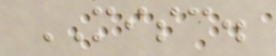MISC.
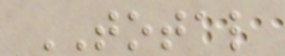TOTAL
